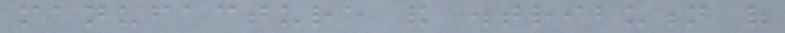manufacture and distribution of
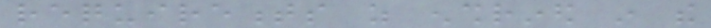requirements as enshrined in the
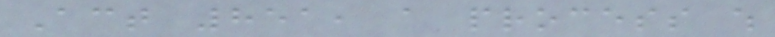Act 851, a process which
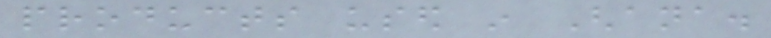products used in Ghana.
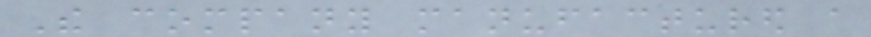The company manufactured a
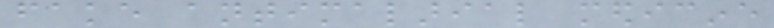fake antimalarial medicine
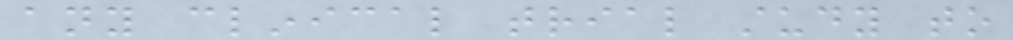any clinical trial study to
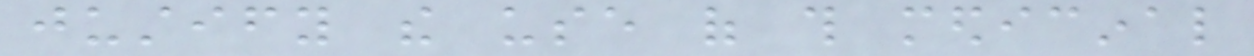justify the use of this medicinal
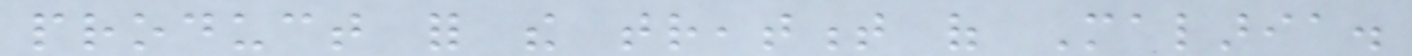product for the treatment of Malaria.
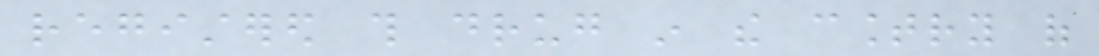registered this drug in the country of
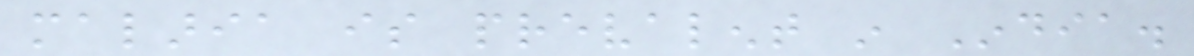malaria is prevalent in India.
